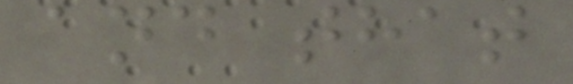and that
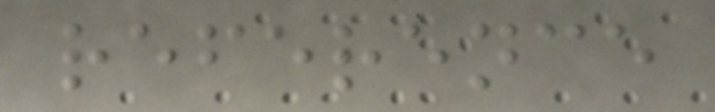reference
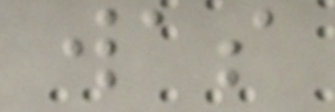was
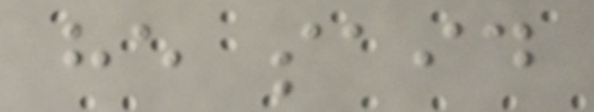he said
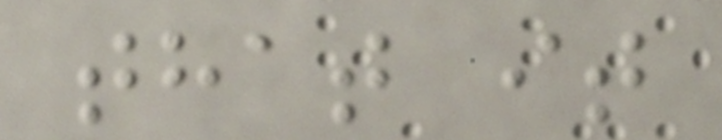that it
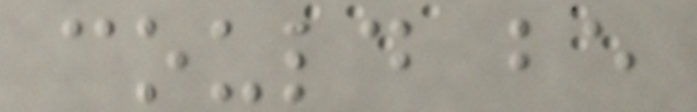could be
